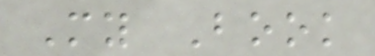My Book
